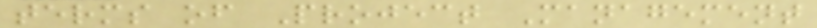terms of Project Management
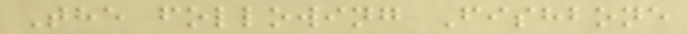The following Fishbone
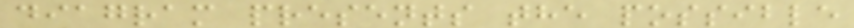diagram presents the possible
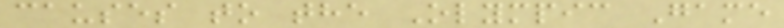causes to the Olympic Game
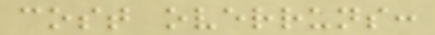cost overruns:
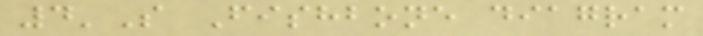4'S Fishbone diagram
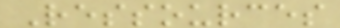Ressources
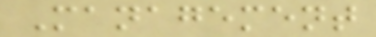Management
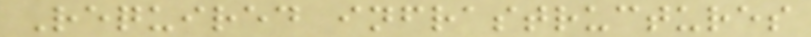Required infrastructures
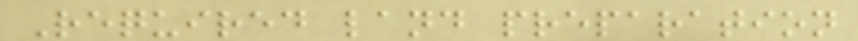Required land preparation
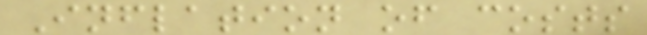Inflation of costs
